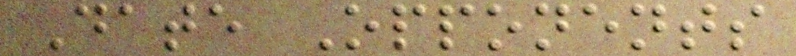Date Opponents
